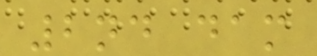2nd dam
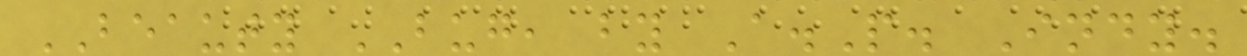BEAUTY BUG, by A.P. Indy.
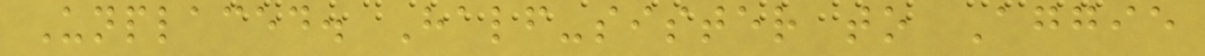Unplaced. Half-sister to Aggie
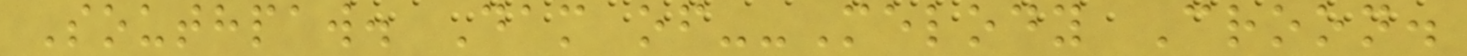Southpaw. Dam of--Melody Croon.
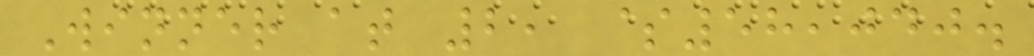Winner at 2, $58,040.
